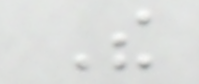The
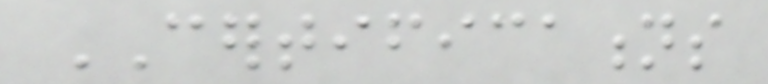CERTIFICATIONS
